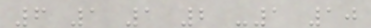6 1 1 2 -1 10
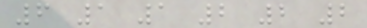6 1 1 2 2 2
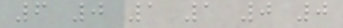6 0 1 1 0 0
